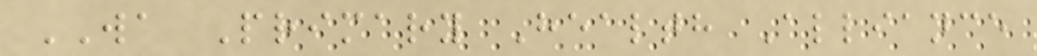WA Primary Health Alliance
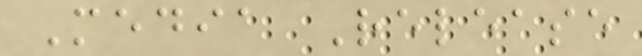Media Release
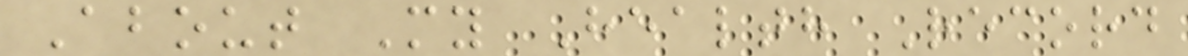About My Health Record
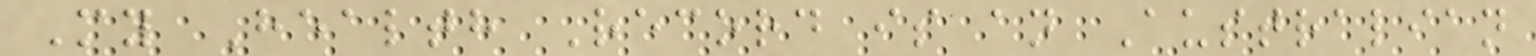My Health Record is an Australian
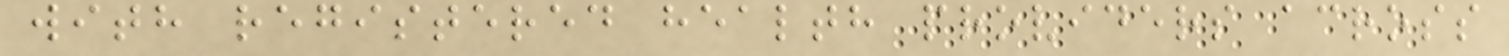with registered health providers across
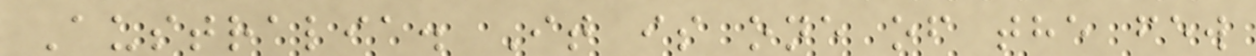Australia. It is one of the few
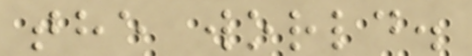the world.
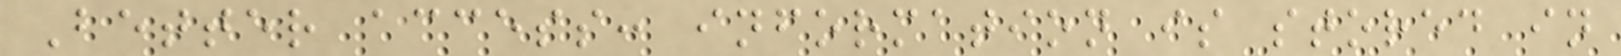Better access: information is stored in
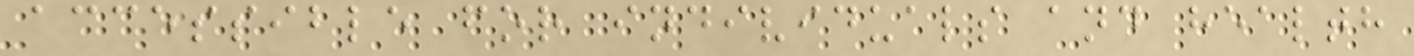accessible for individuals and health
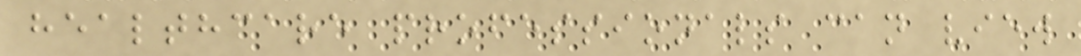healthcare professionals can view
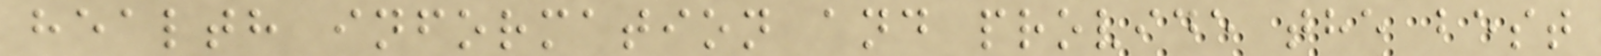health information and provide the best
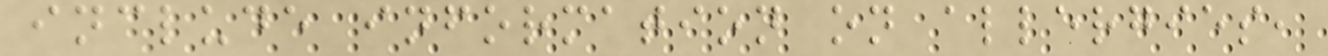include information on allergies,
